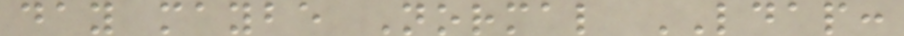day maybe Normal LDAP:
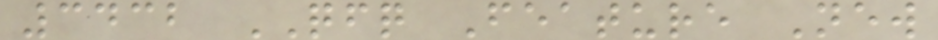3432 QFQ Feature New
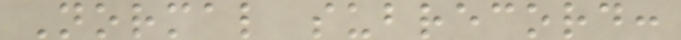Normal subrecord:
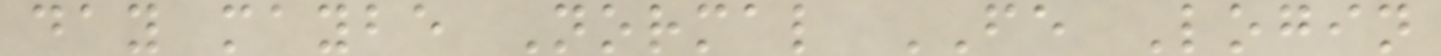day maybe Normal FE Login
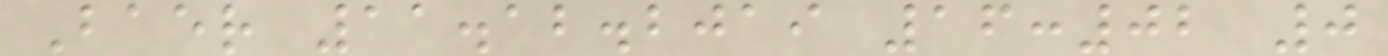Baer 11.12.2019 16:02 0
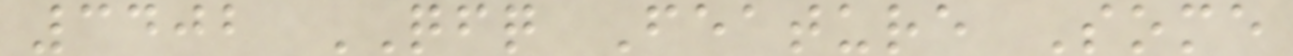3402 QFQ Feature Some
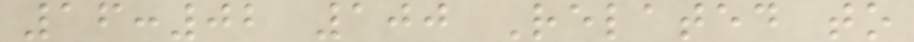16:02 100 Related to
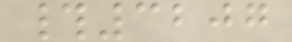#3207
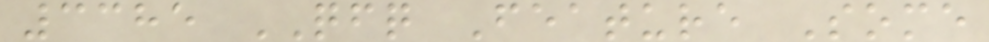3385 QFQ Feature Some
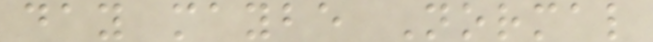day maybe Normal
